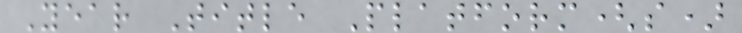Year Title Platform(s)
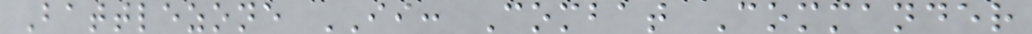Battlezone II: Combat Commander
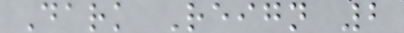Dark Reign 2
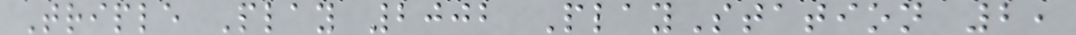Triple Play 2002 PlayStation 2,
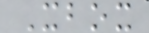Xbox
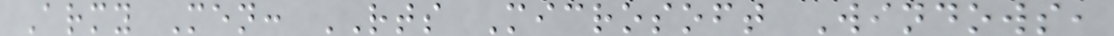Army Men: RTS Microsoft Windows,
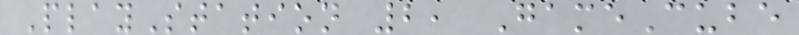PlayStation 2, GameCube
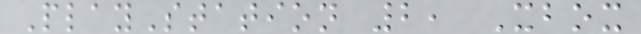PlayStation 2, Xbox
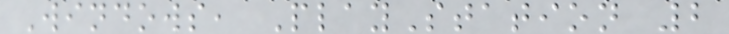Windows, PlayStation 2
